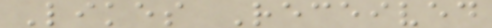Likes Received
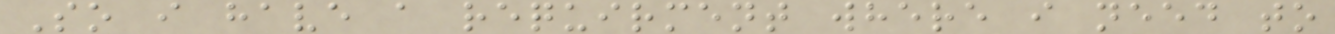So i have a requirment where i need to
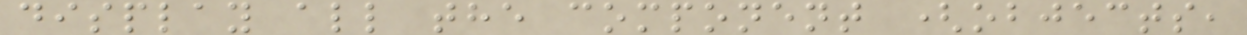display all the component (objects,
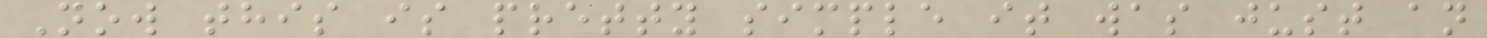Now this is pretty simple it was just an
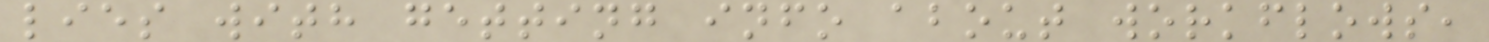lies with getting info about workflows,
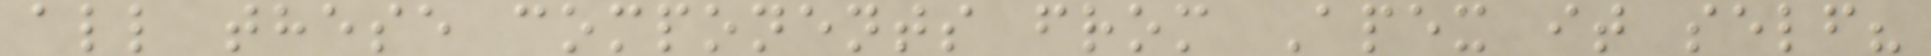all these components from Apex it self?
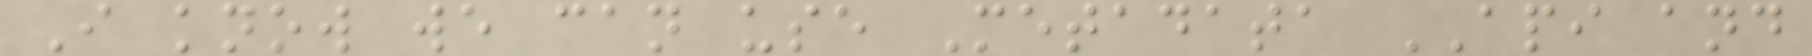I know we can use Metadata API and
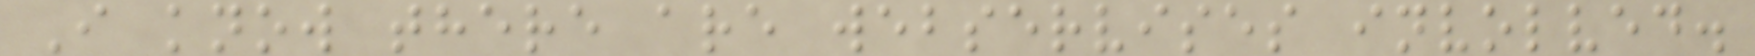I know there are webservises involved.
